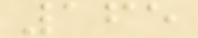165
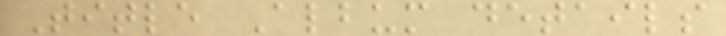Title Album details
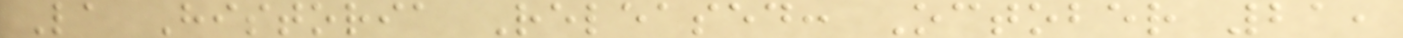La Historia Released: October 21,
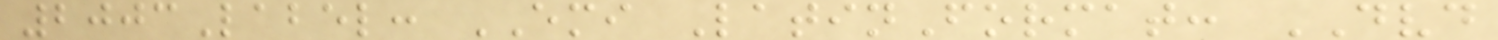2003Label: EMI LatinFormat: DVD
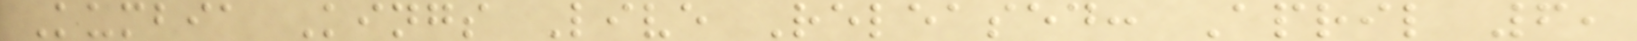Kumbia Kings Live Released: April 6,
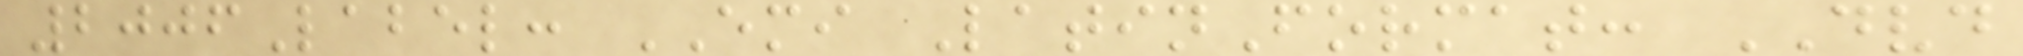2006Label: EMI LatinFormat: DVD
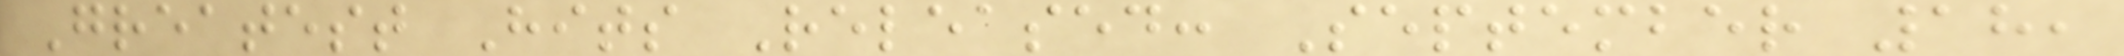Greatest Hits Released: September 18,
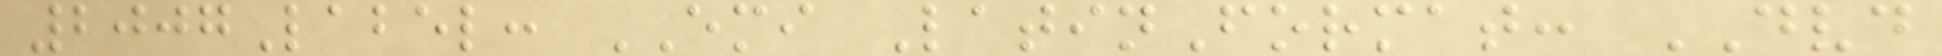2007Label: EMI LatinFormat: DVD
